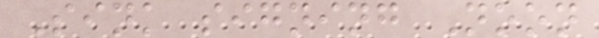Sink signing Noon
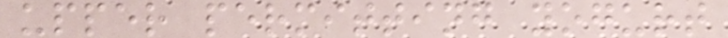upper permitting yogurt
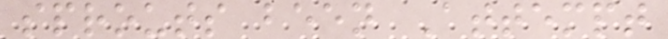sprouts been Attempt
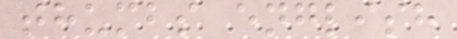thumbs english
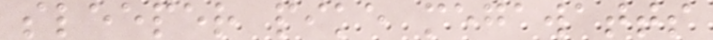sleeper pike megawatts
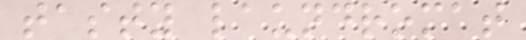tasty laundromat
